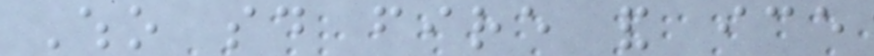Who said fire and ice
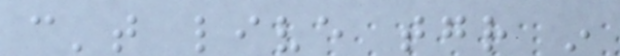can't live together in
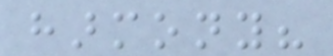harmony?
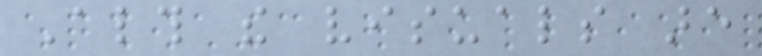Although the visuals are
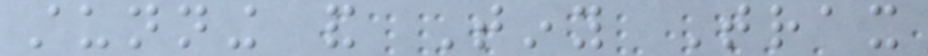stunning and Tiny Trax
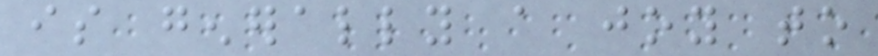is generally a joy to
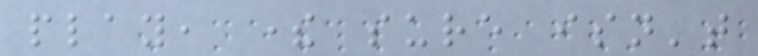play, there sure isn't
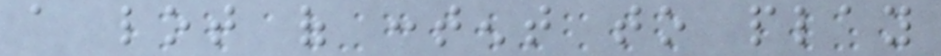a lot of content to play
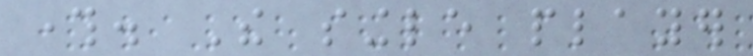through. The single player
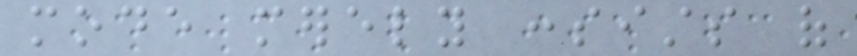mode merely consists of
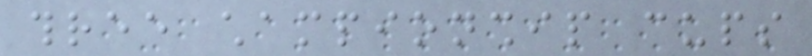three championship cups
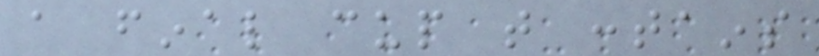a final cup that contains
